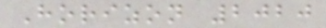Horizon 2020
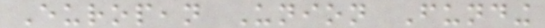European Union Funding
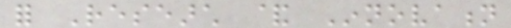for Research & Innovation
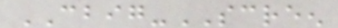CBIG-SCREEN
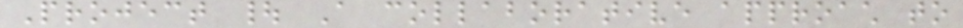Project | A collaborative approach to
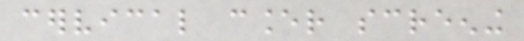cervical cancer screening
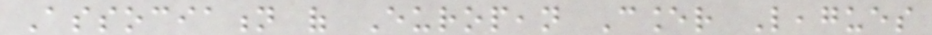Association of European Cancer Leagues
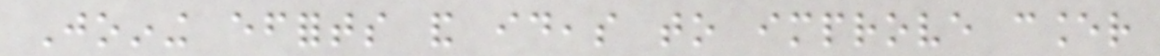Joining efforts and ideas to improve cancer
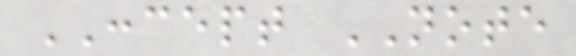CONCEPT NOTE
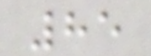85
